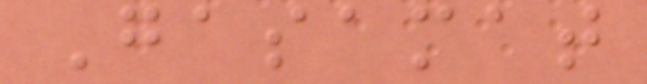Gasamat
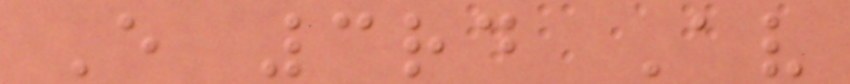E 3rd Av
